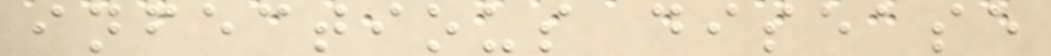infectious disease
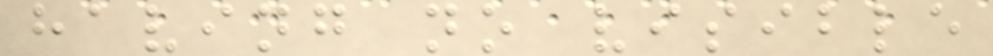having no visible
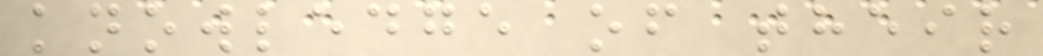knowledge of their
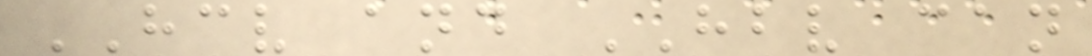HCV and HBV can
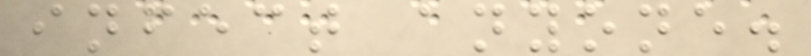infect anyone.
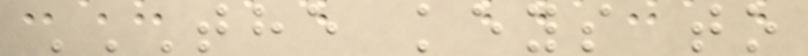THE KEYS TO
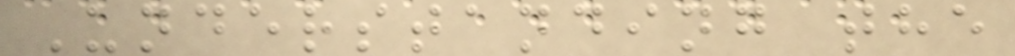Understanding the
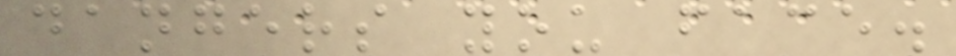dangers you face.
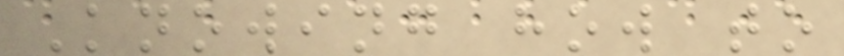Knowing how to
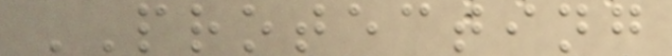PROTECTING
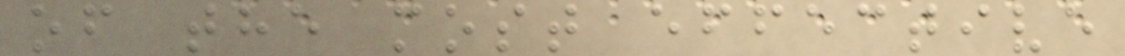of the most effective
